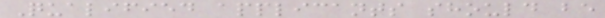Qualified applicants should be
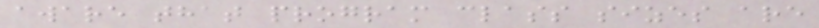aware that program class sizes are
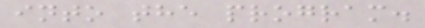into the program.
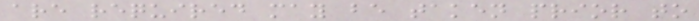are required may be taken prior to
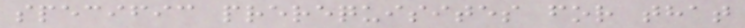specific prerequisites for that
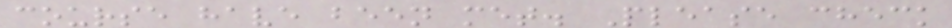course have been met. Please check
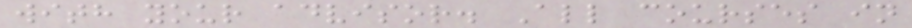with your advisor. All courses in
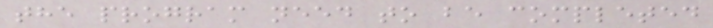the program need to be completed
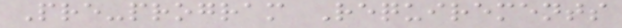Pre-program Requirements
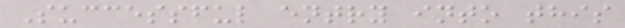Successful entry into this
